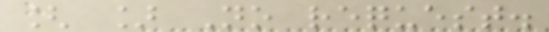[ ] No request.
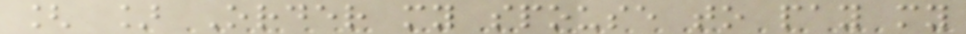[ ] Order my spouse to pay my
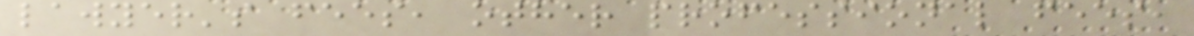lawyer's fees, other professional fees,
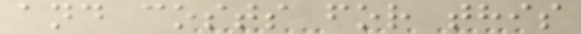and costs for this
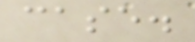case.
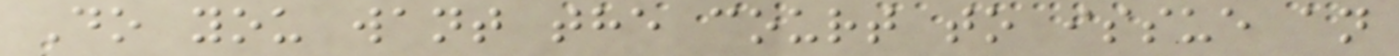Do you want the court to issue an
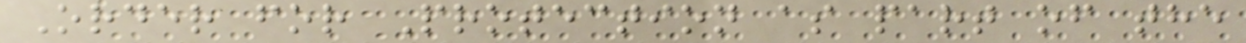Order for Protection as part of the
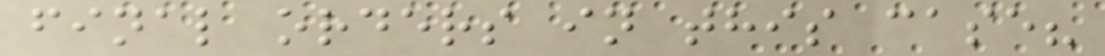final orders in this case?
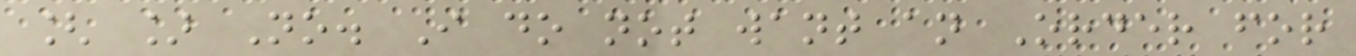[ ] No. I do not want an Order for
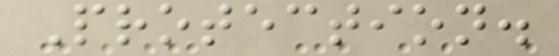Protection.
